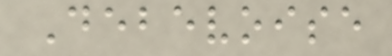Debevoise
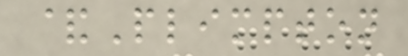&Plimpton
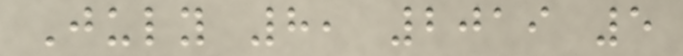July 8, 2019 5
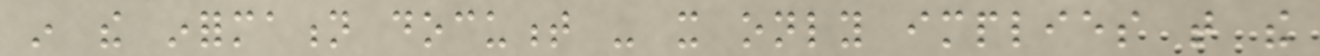in the information document - it only implies that the
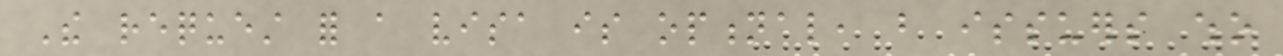The request for a visa is optional, but issuers who
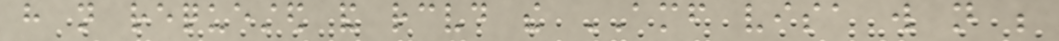have not requested and received the AMF visa will not be
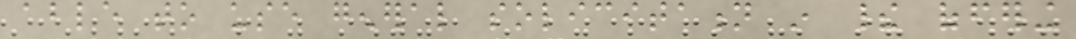able to use general solicitation in their offering
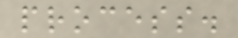process.
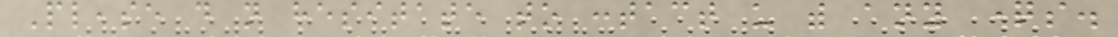Please do not hesitate to contact us with any questions.
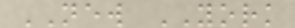NEW YORK
